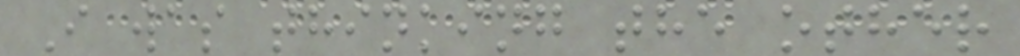I was thinking the other
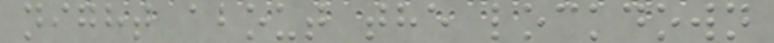night about the lockdown
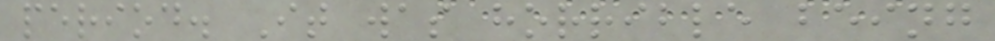period. It was horrible being
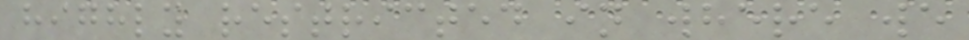highly restricted in where we
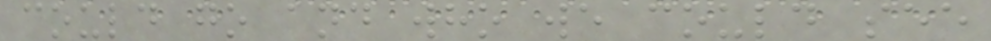could go and who we could see
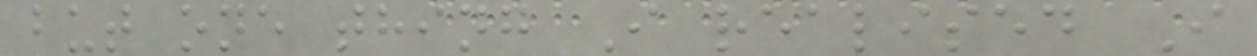but one thing I realised I
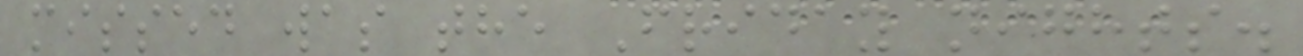missed was the Friday nights.
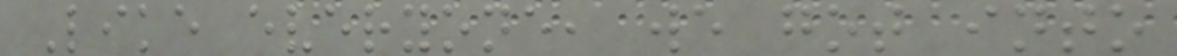Like everyone, we got into
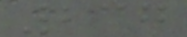237
